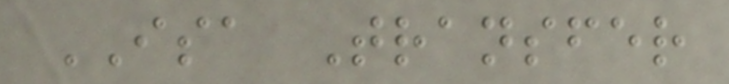ISA Transfer
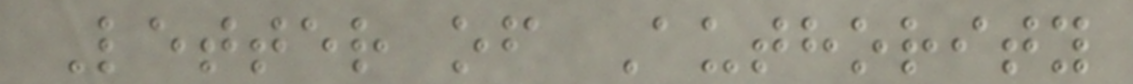Letter of Authority
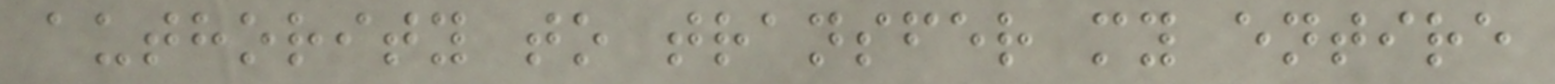authority to transfer my entire
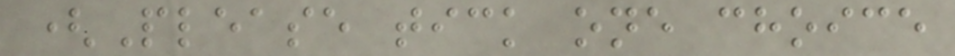(Please tick one choice
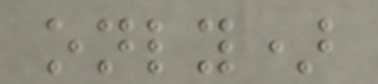only)
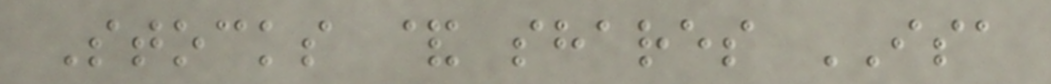Stocks & shares ISA
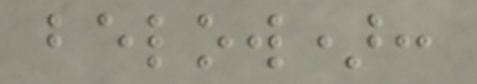below):
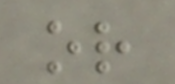or
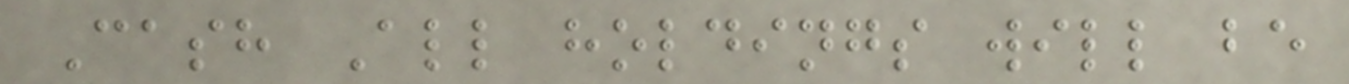Cash All holdings will be
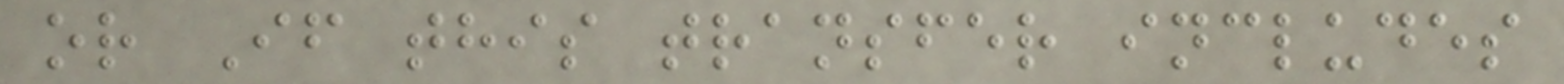or If this transfer includes
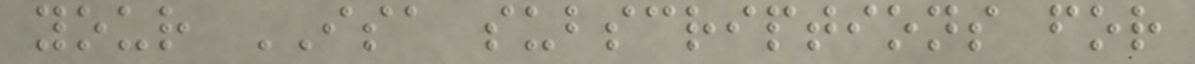your ISA subscriptions for
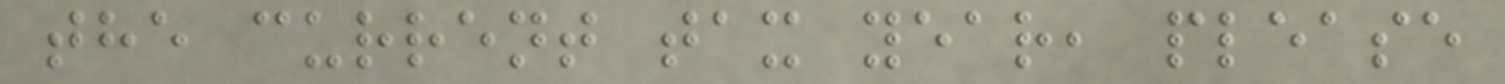the current tax year, please
